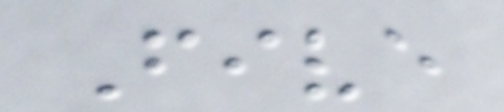Five
